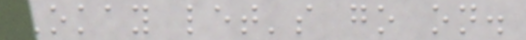Okay let's go on.
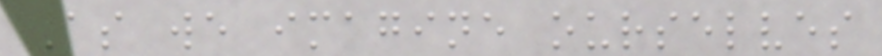As we imagine ourselves
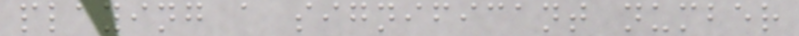playing a significant number
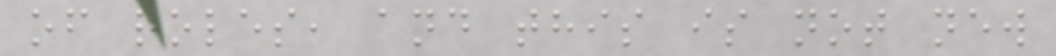of roles, and this is not new
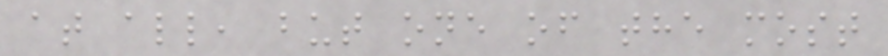at all, but one of the most
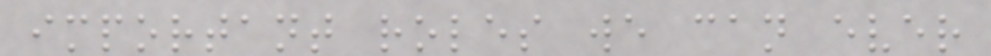important roles we can ever
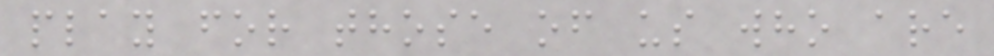play for those of us who are
